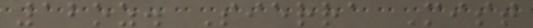12oz. Sierra Mist
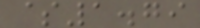$1.79
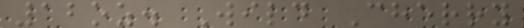12oz. Wild Cherry
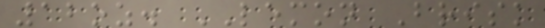12oz. LEMON Brisk
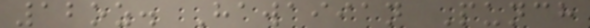12oz. Hawaiian Punch
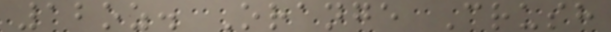12oz. Orange Crush
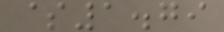$1.79
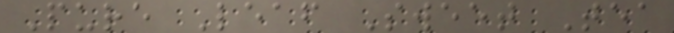Pure Leaf Sweet Tea
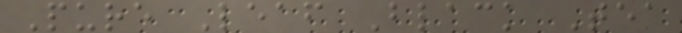Pure Leaf Black Tea
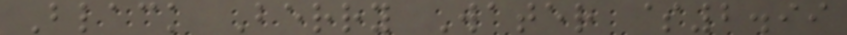Black Berry Water $2.99
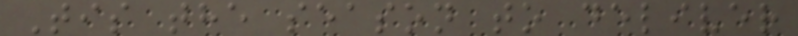Tis the season to deliver
